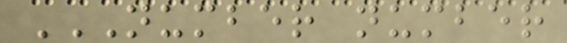NUMBER NUMBER
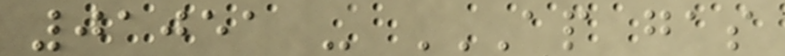01051 - AP GAS
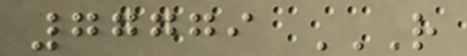77779 R
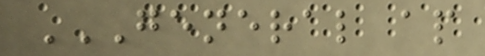GENERAL AP
